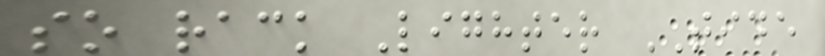so rack Lighter TIDE
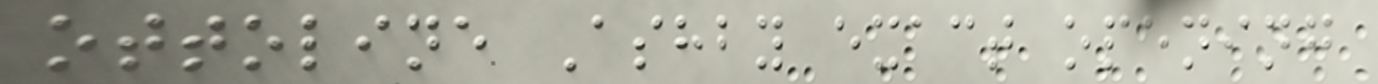ottoline Ashby exact opening
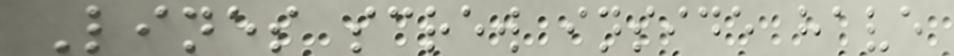Lines screw inside have
